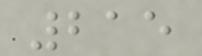215
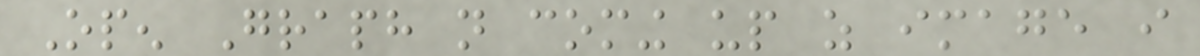Open Graph not coming up as image i
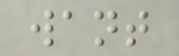want
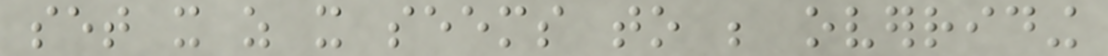set it as it seems to be overriding
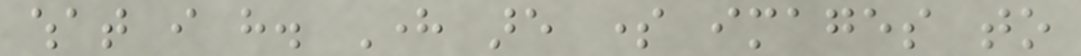what i have. Here are some images to
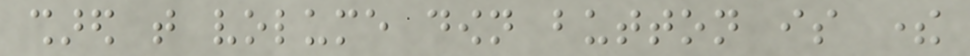shared that volume down button is there
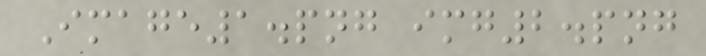Image1.png img2.png
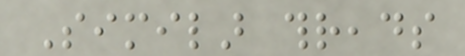Similar threads
